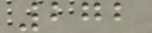272
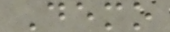Demo
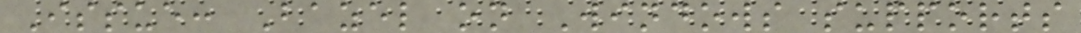Issue: Bazel on Windows supports
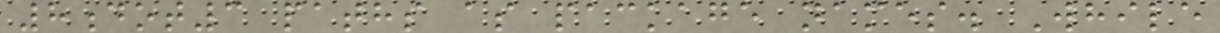8dot3 paths as package names. While
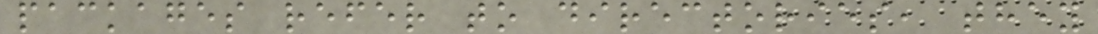packages refer to directories, they
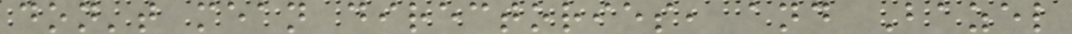don't mean directories, and Bazel
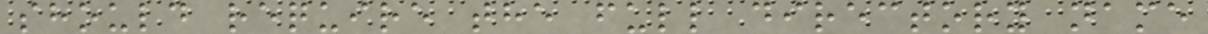should require the full directory name
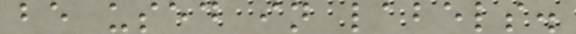be used in labels.
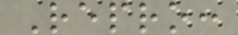Repro:
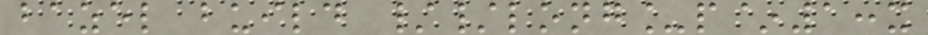bazel build //long_p~1:x
